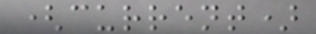(current)
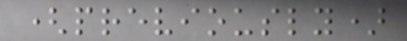(previously)
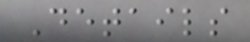Details
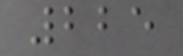225
